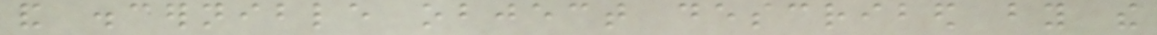and discernible object described by the
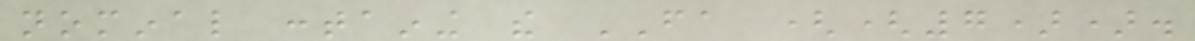nominal containing the FA ((7)).
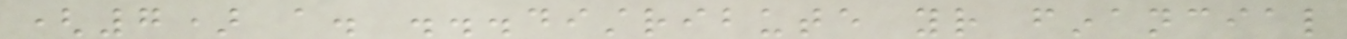(7) a. ...distribute your financial
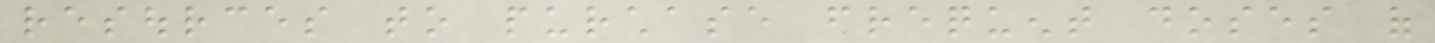resources to purchase frequent doses of
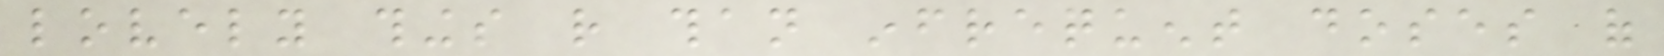lovely things rather than infrequent doses of
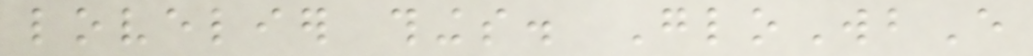lovelier things. GloWbE
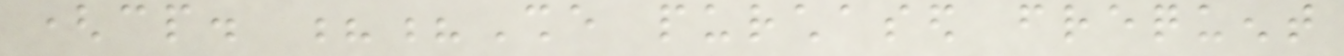(cp. ??She purchased frequent
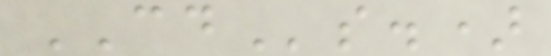CDs.)
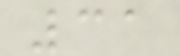31
